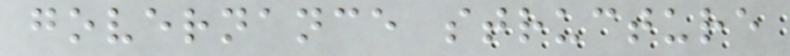governance structure
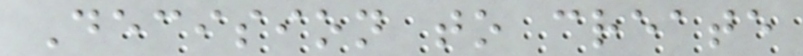Decision to create
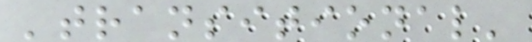'transitional'
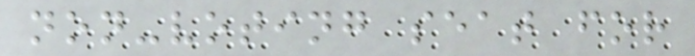non-voting seat for
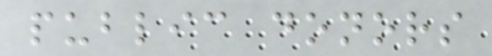public donors
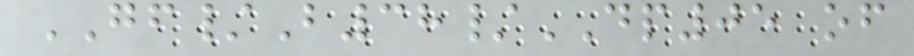GF/B38/DP05 of
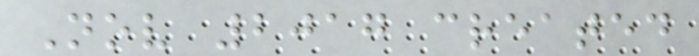Nov 2017 created
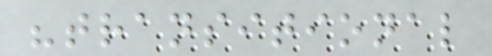"transitional
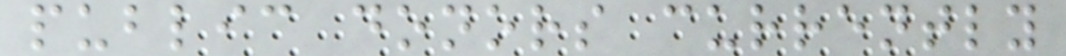public donors currently
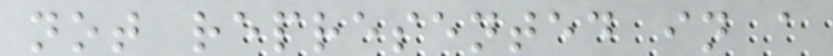not represented in a
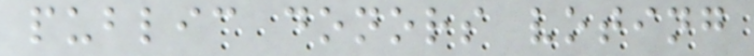public donors voting
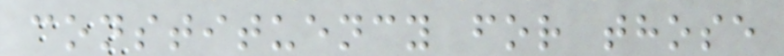constituency for those
